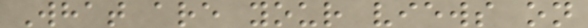What are your views on
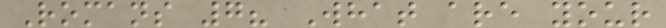Romans 7? What are your
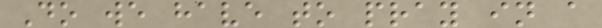Do we have to pray in a
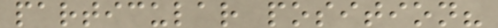particular position?
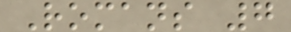Romans 7
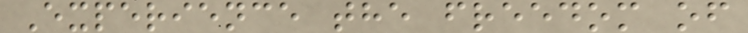Experience the freedom of
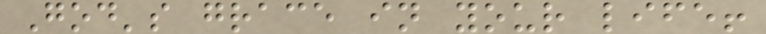God's grace in your life!
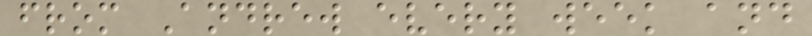from Andrew every week and
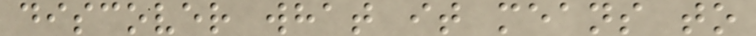discover what it means to
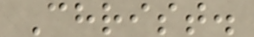Christ.
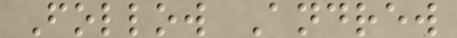Follow Andrew
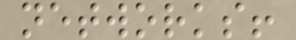networks!
